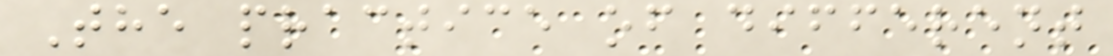The practice of different
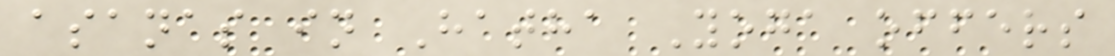asanas in Hatha Yoga offers
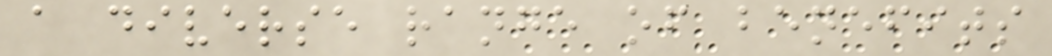a diverse range of benefits
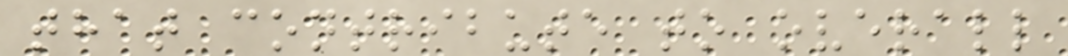that contribute to overall
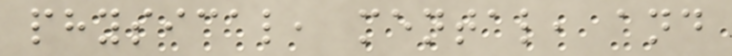physical, mental, and
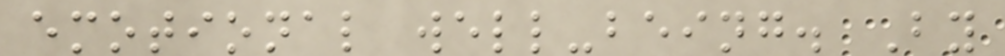emotional well-being. By
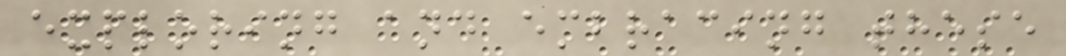exploring and embracing these
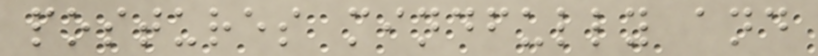postures mindfully and
